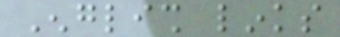English links
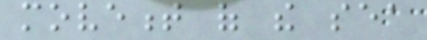movement of the sea
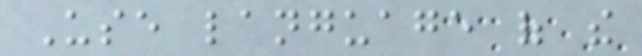Use language of the
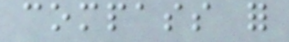compass for
